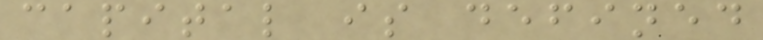capital is defined
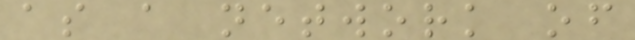as a network of
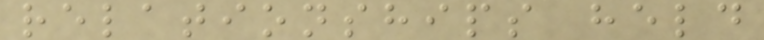relationships held
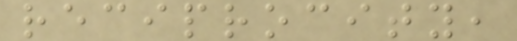reciprocity,
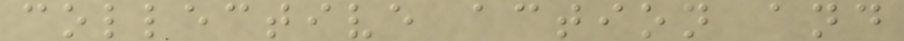collective action and
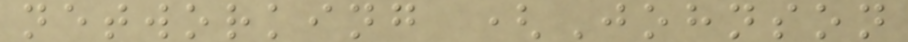networking (Johnson
